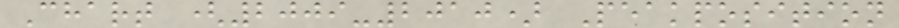Chart (2009-2010) Peakposition
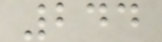244
